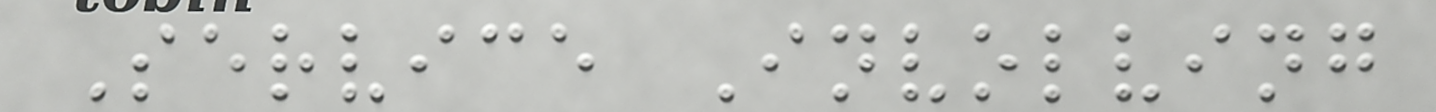Service Involving
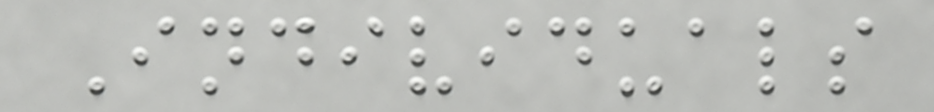Individuals
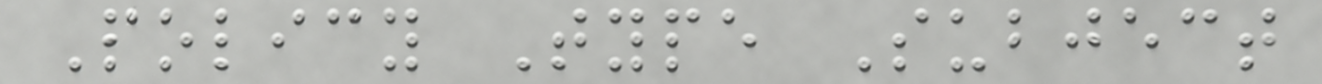Policy Type Subject
